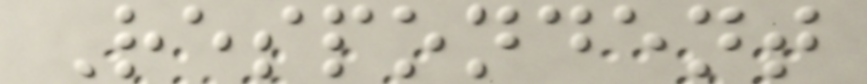Respondent
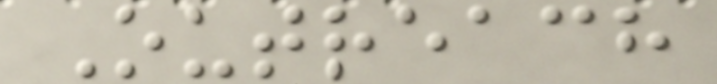Outreach
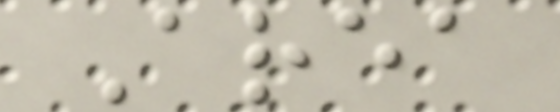Area
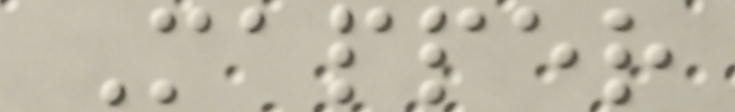Mapper
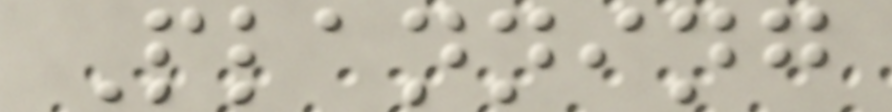Planning
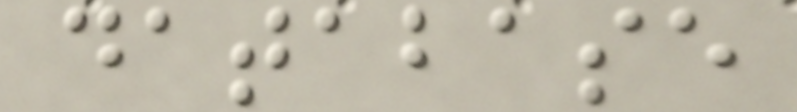database
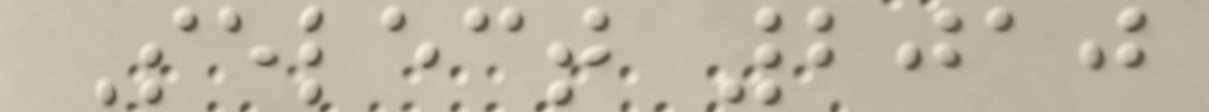Select 2010
